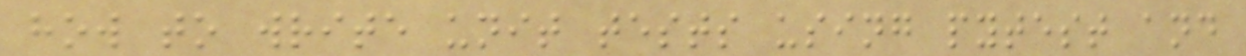how to write unit tests using pytest and
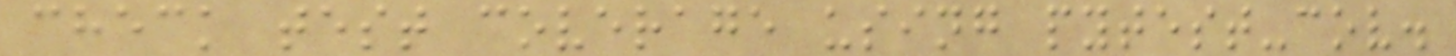check test coverage using pytest-cov.
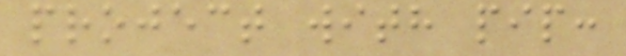project with pip:
